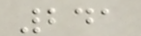241
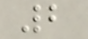2
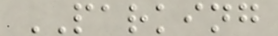PARKING
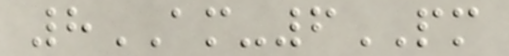8AM-6PM
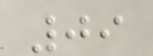09
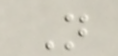N
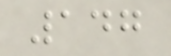147
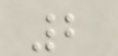2
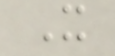X
